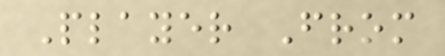Player From
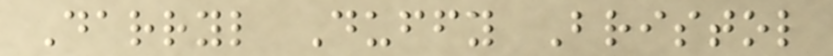Darryl Duffy Bristol
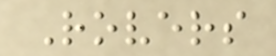Rovers
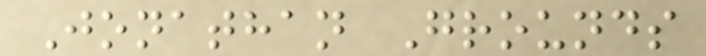Jonathan Grounds
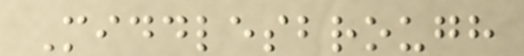Middlesbrough
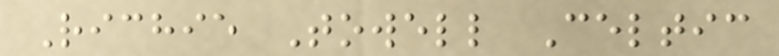Richie Towell Celtic
